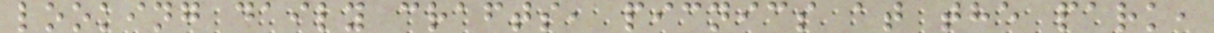looking daily crafts, picnics at the park,
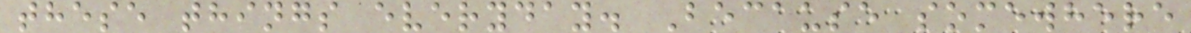these things everyday. Because somewhere
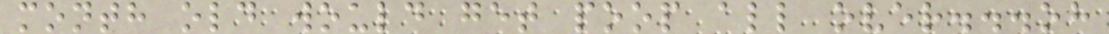month old would get poop all over...oh
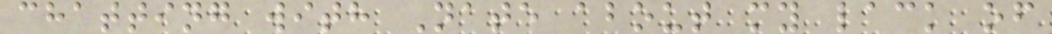chatting with Nate about my lack of
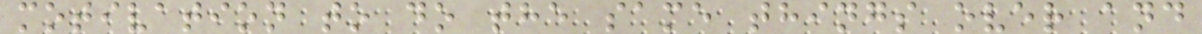motivation to do the same things over and
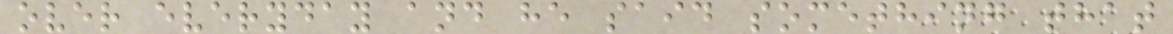over everyday and he said something that
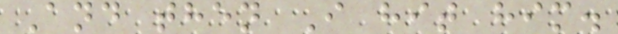And then I hit him.
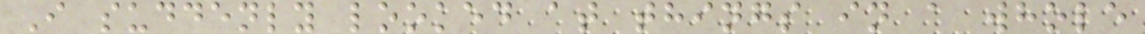I suddenly looked at things in a whole
